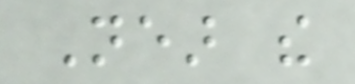Near the
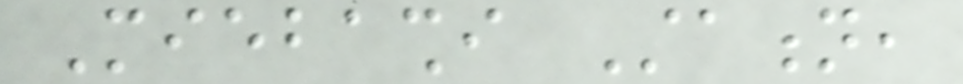Miebashi Station,
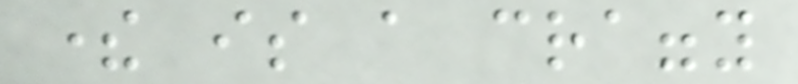there is a craggy
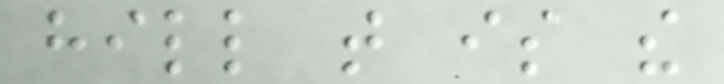hill that is the
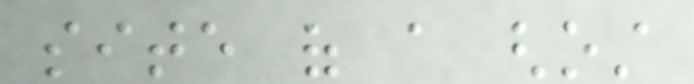site of a ghost
